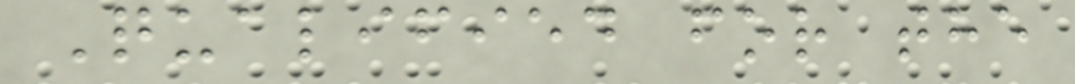Qualified for the
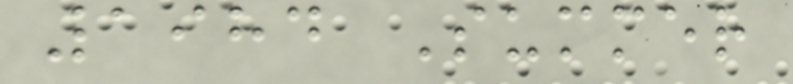1984 Summer
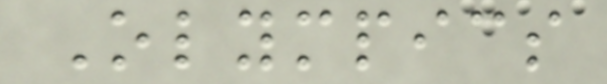Olympics
